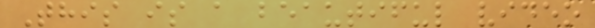This is a beautiful video
